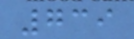739
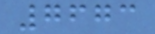7673
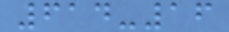614-16
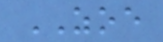ZOE
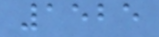1525
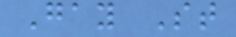Gay St
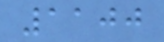1100
